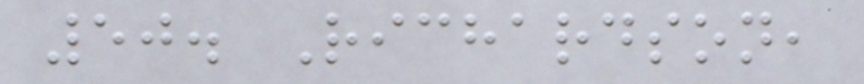50. Richardson,
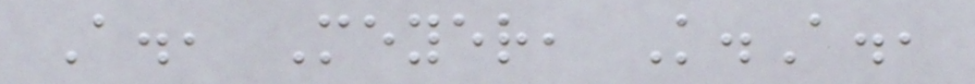A., Meyer, K.A.,
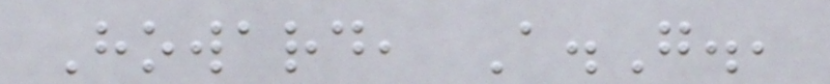Howard, A.G.,
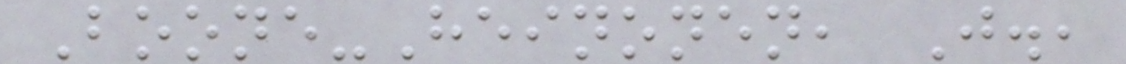Boone-Heinonen, J.,
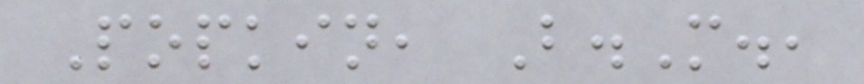Popkin, B.M.,
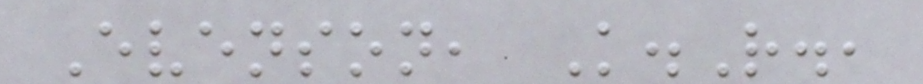Evenson, K.R.,
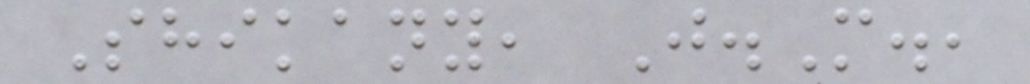Shikany, J.M.,
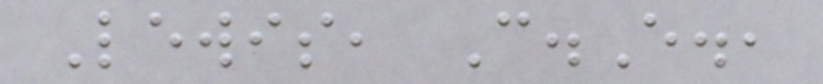Lewis, C.E.,
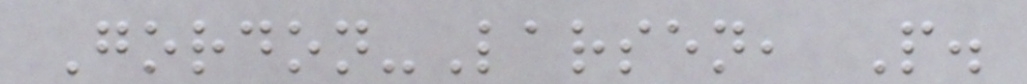Gordon-Larsen, P.
